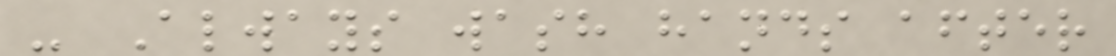- Always wash hands after
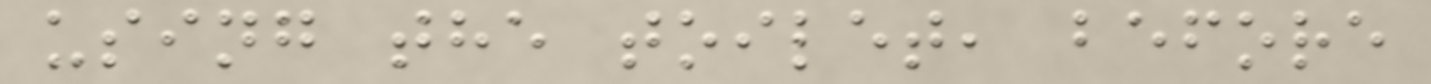using the toilet, before
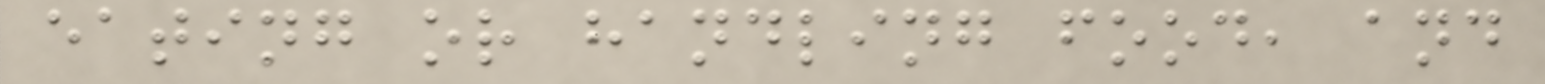eating or handling food, and
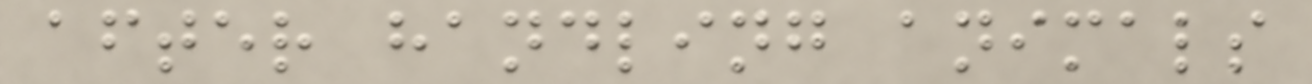after handling animals
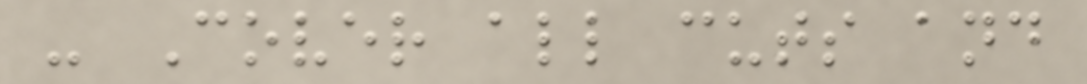- Cover all cuts and
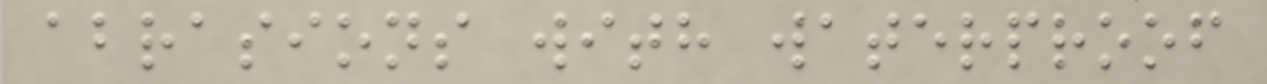abrasions with waterproof
